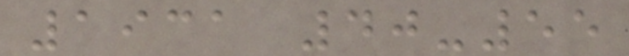1931 40-55
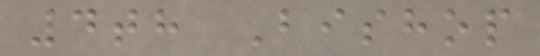4th Bishop
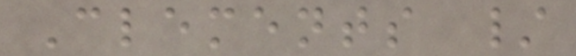Clements /
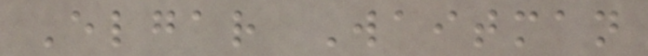Elgar Waitman
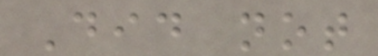Did not
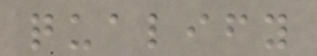qualify
